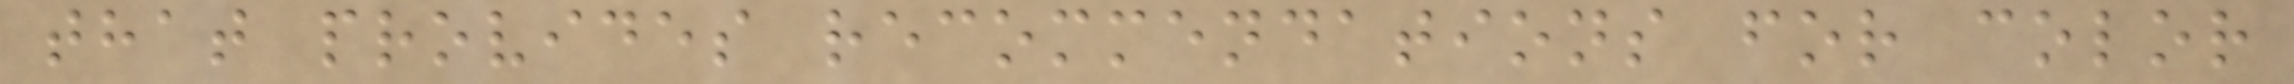that provides recommendations for color
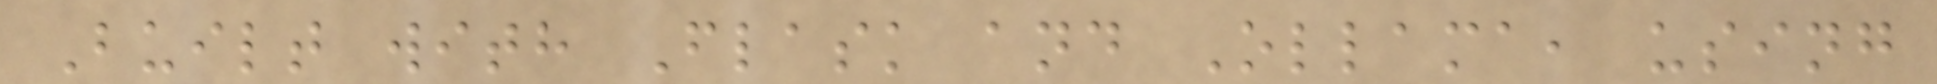Built with Flask and Ollama, using
